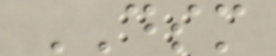DSM
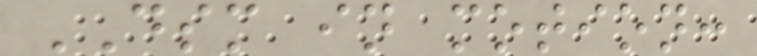DSM in motion:
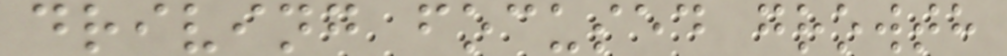driving focused growth
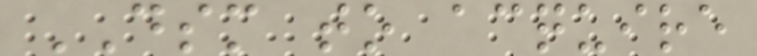DSM to acquire
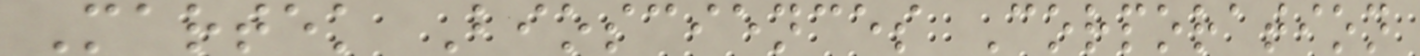Martek Biosciences Corporation
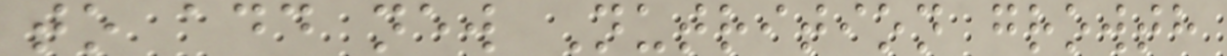to add new Nutrition growth
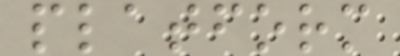platform
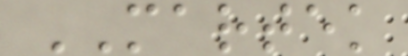MARTEK
